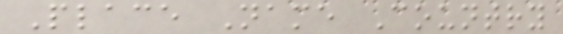Place Name Country
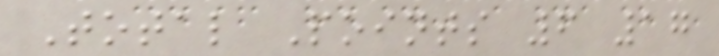Total Points 6 17
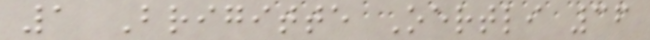1 Brigitte Oertli 36
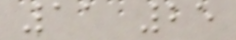11 25
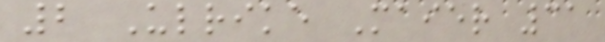2 Ulrike Maier 31
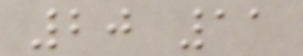20 11
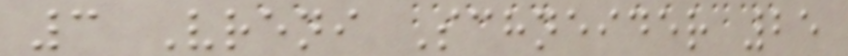3 Vreni Schneider 25
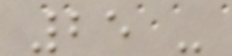25 -
